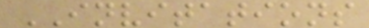INVITATIONS
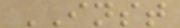INST
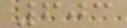603
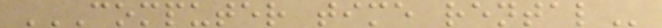COMPUTER TIME RENTAL
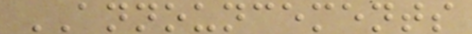ANNOUNCEMENTS
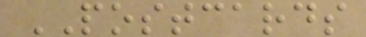POSTCARDS
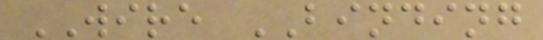WIRE BINDING
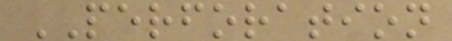PERFORATION
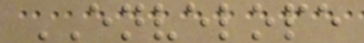ENVELOPE
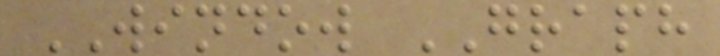WINDOW GRAPH
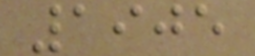1905
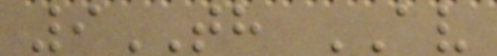9TH AV
